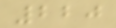220
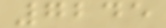7245
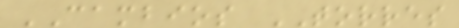CAMBIOS TORRES
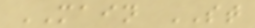MAIN ST
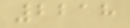2218
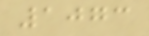1073
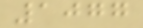1077
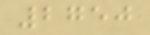2750
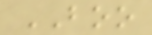BOO
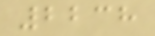2238
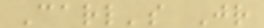Carl's Jr
